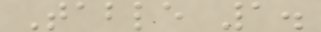Table 1.
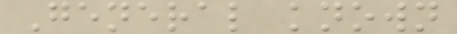General known
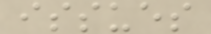issues
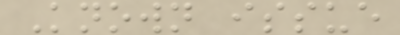Known issue
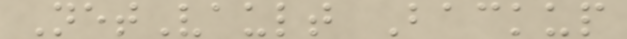NetVault Backup
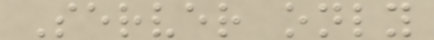Server only
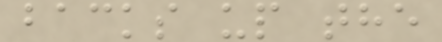backs up the
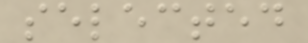selected
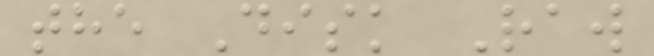the Disk Raw
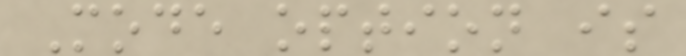Mode option is
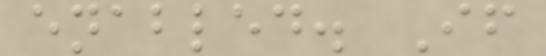enabled. If
